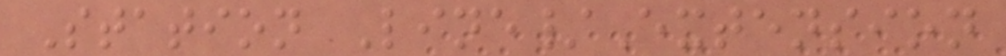Station Line/Extension
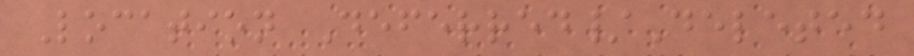Location Deferred/Deleted
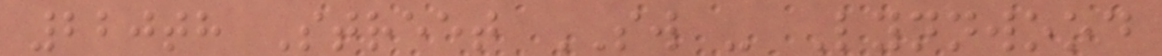220th Street SW - Lynnwood
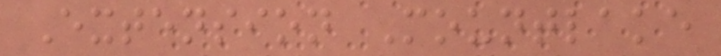Extension Mountlake
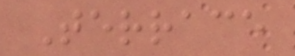Terrace
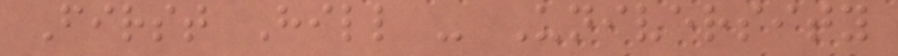First Hill - University
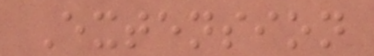Extension
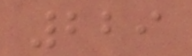229
